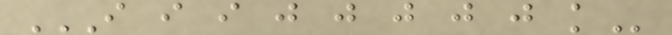I I I J J J J J K
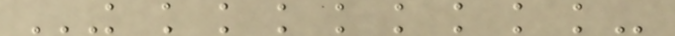K K K K K K K K K
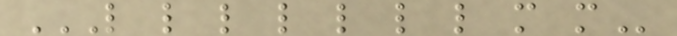L L L L L L L M M
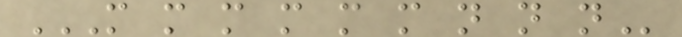M M M M M M N N N
